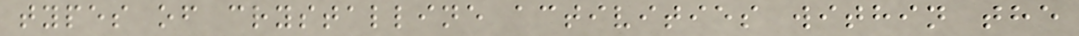types of crystalline activities within the
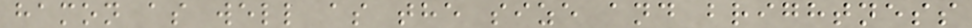hamon as well as the size and brightness
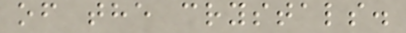of the crystals.
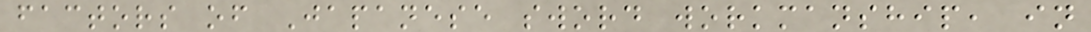factors of Japanese sword workmanship, in
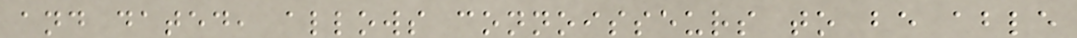and dated, allows connoisseurs to be able
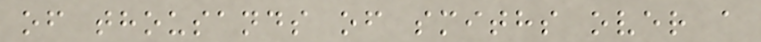of thousands of smiths over a
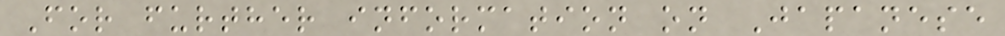For further information on Japanese
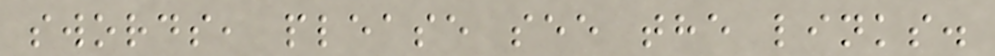swords, please see the links.
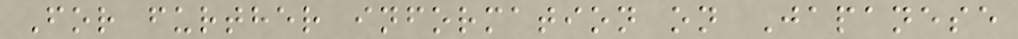For further information on Japanese
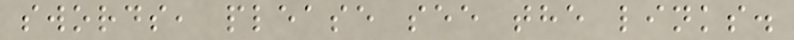swords, please see the links.
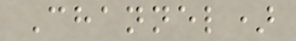Channel)
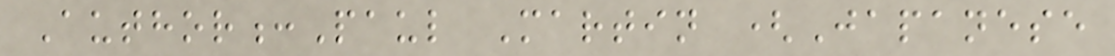Author:Paul Martin (Japanese
